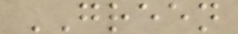GREEN
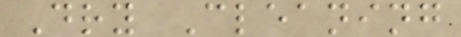Dry Cleaning
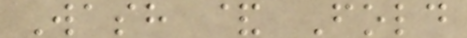Wash & Fold
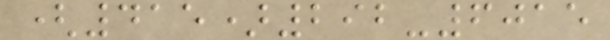(415)292-6015
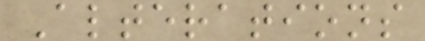Alterations
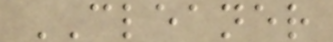CLEANER
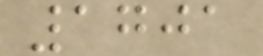1701
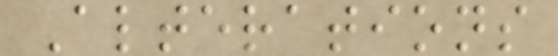Alterations
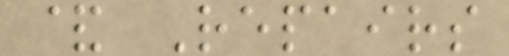& Repairs
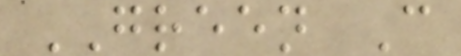GREEN C
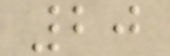20
